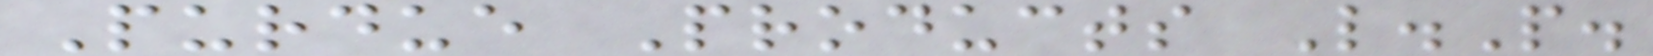Purdue Products L.P.
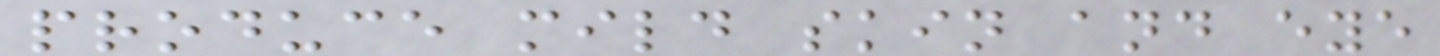produce mild skin and eye
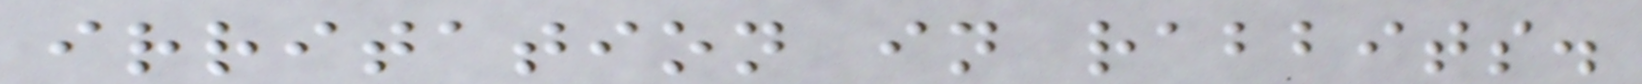irritation in rabbits.
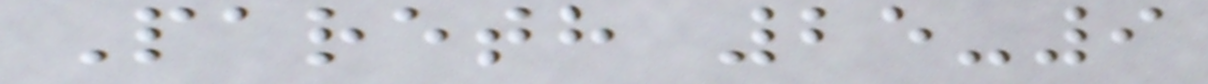Pareth 25-9
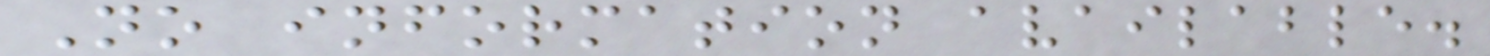No information available.
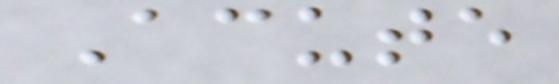Acute
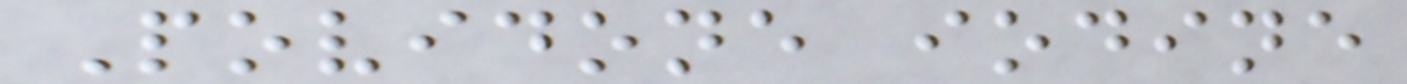Povidone iodine
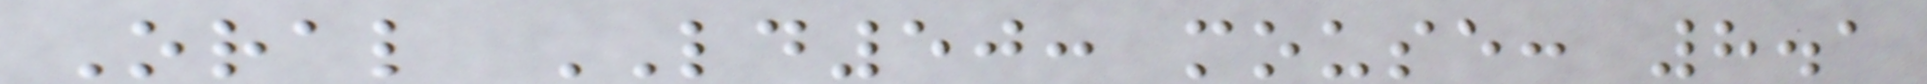Oral LD50: mouse: 8.1
